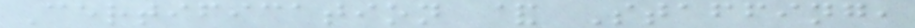Certification & Staffing,
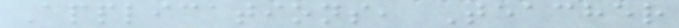Applications, Teacher
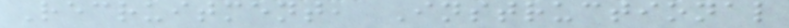Recruitment, Instructional
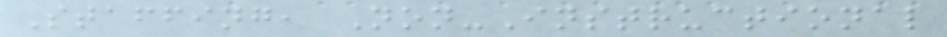Staffing, Non-Instructional
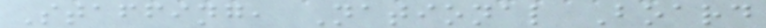Staffing, National Board
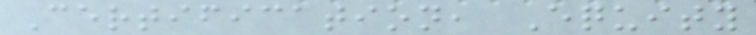Certification, Equity
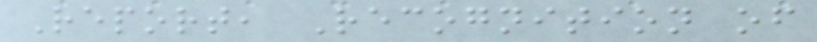Report, Recognition of
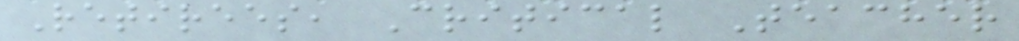Retirees, Critical Teacher
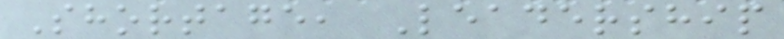Shortage, Leadership
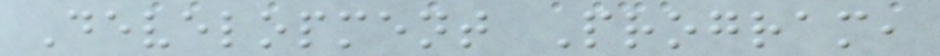Development Program,
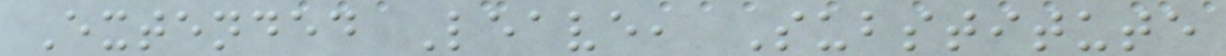Extended Leave, Substitute
